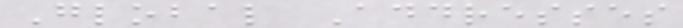Global Addresses
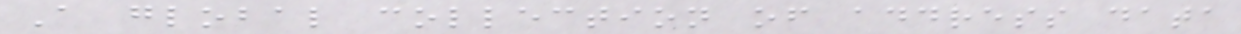A global collection of address data
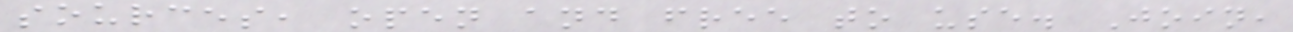sources, open and free to use. Join,
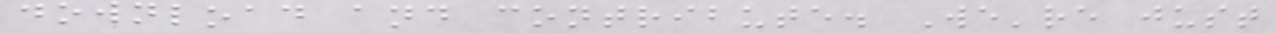download and contribute. We're just
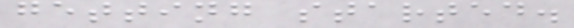getting started.
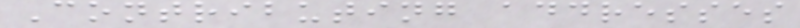Contributing addresses
